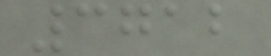3712
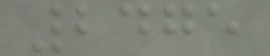2475
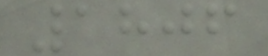1806
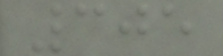305
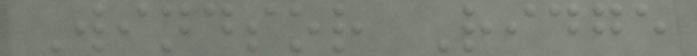Windsor Ridge
